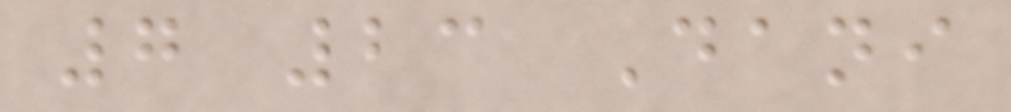7 23 Dani
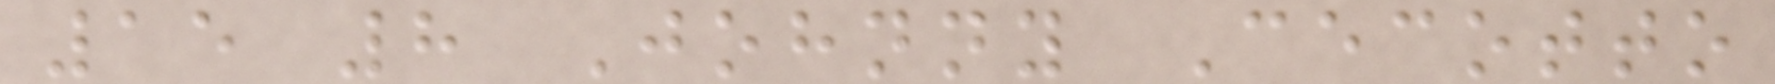15 8 Johnny Cecotto
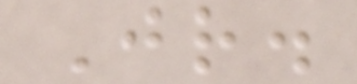Jr.
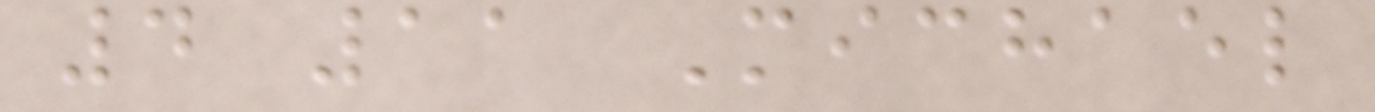4 11 Michael
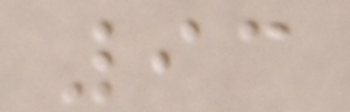93
